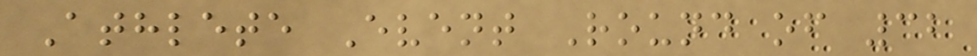Athlete Event Round of 32
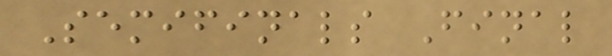Semifinals Final
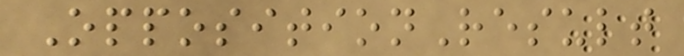OppositionResult
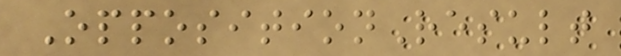OppositionResult
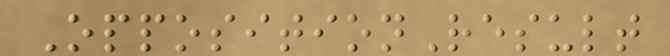OppositionResult
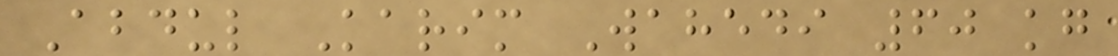Abdul Karim Wahedi 60 kg
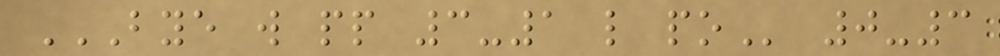BYE W PP 3-1 L PO 0-3
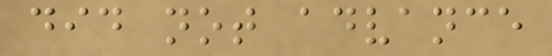did not advance
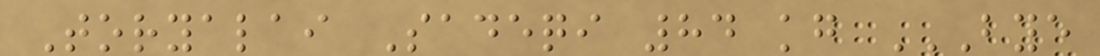Toryalai Sadeqi 84 kg BYE
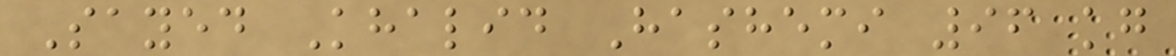Sayed Khalid Hashemi 96 kg
